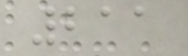211
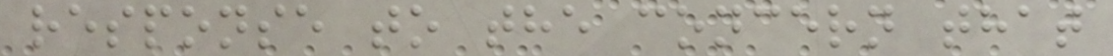response to the concern that
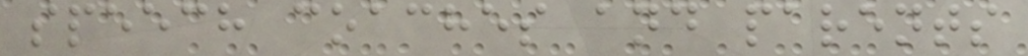speech coaches and parents
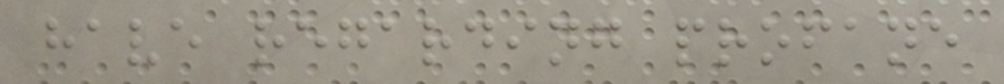have regarding profane
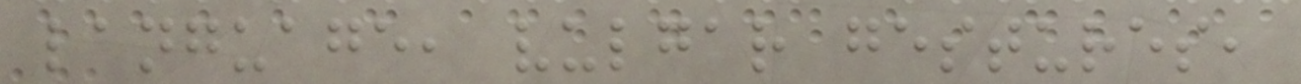language, vulgar gestures,
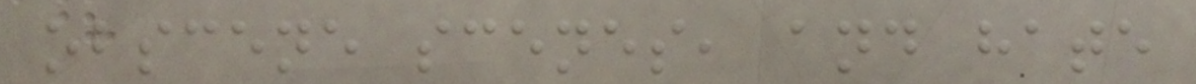obscene scenes, and hate
